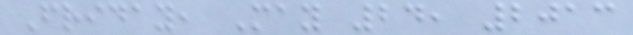Friday, May 24, 2013
